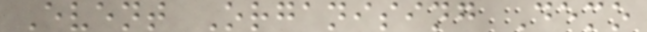Event Organising Demo
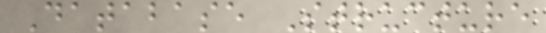Database Structure
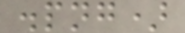.png)
